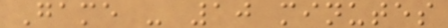Game - 10 minutes
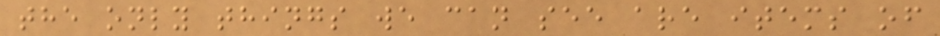the only things we can see are items of
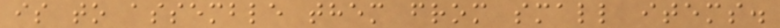is to assemble them from small items.
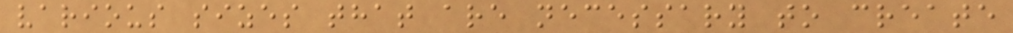various sizes that are necessary to create
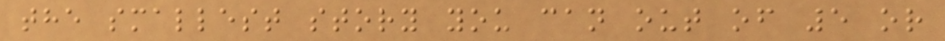the smallest story you can out of 5 or
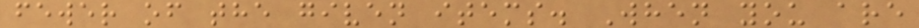fewer of the given items. When you are
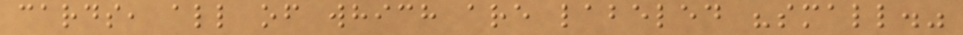cards, all of which are labeled "small."
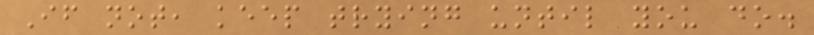If not, keep trying until you do.
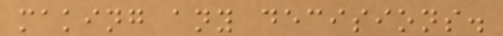making any decisions.
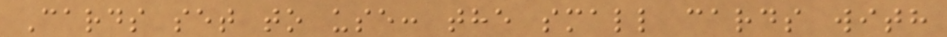Cards set to use: the small cards with
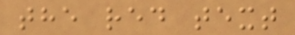the red text
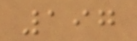197
